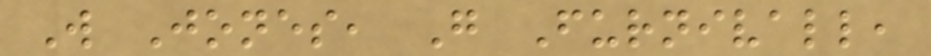W Jones, G Furnivall,
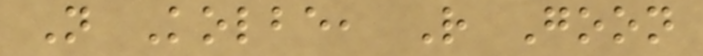N Kolbe, R Goon
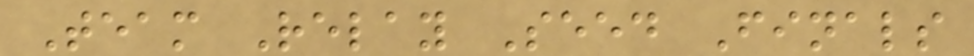Team Relay Seed Finals
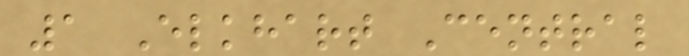1 Elkhart Central
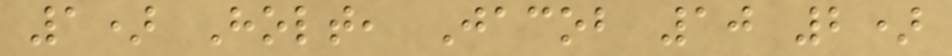1) Holt, Jacob 10 2)
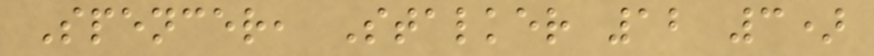Spencer, Stalker 12 3)
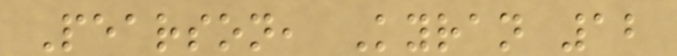Pearson, Kyran 12
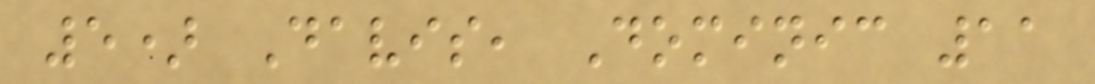5) Davis, Dominic 11
